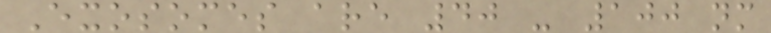Exosomes are 40 - 100 nm
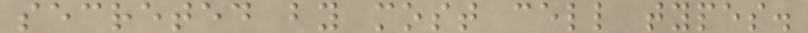secreted by most cell types.
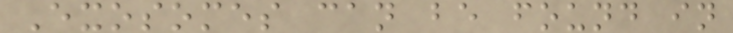Exosomes can be found in
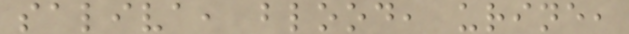saliva, blood, urine,
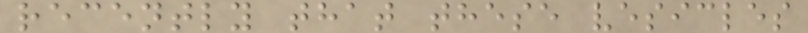recently that these vesicles
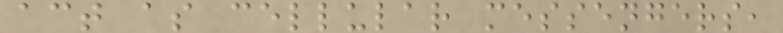act as cellular messengers,
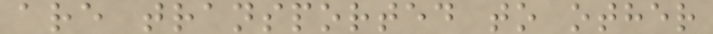are transported to other
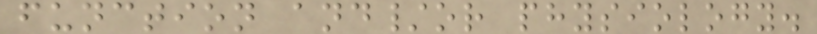function and/or physiology.
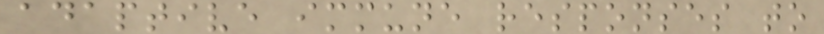adaptive immune responses to
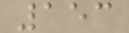153
